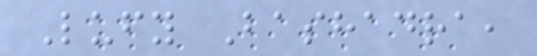Lufy Bashadra,
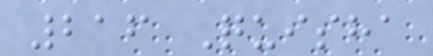216 Quisha
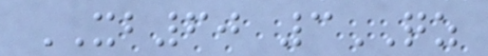XB60 3QZ
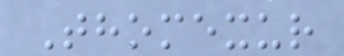Thomexur
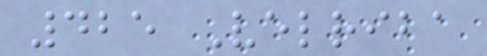425 Velriba
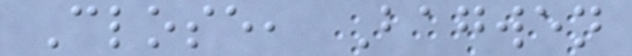Close, Bagwen
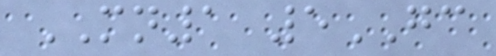MN1 5GC
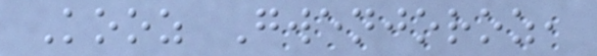Kooz Gwenjoroz,
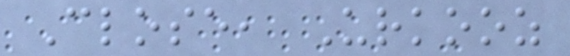Close, Urkooz
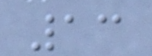13
